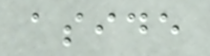aside
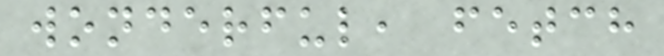wonderful, fetch
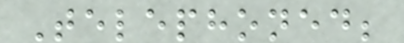Telephoned;
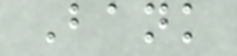Bank
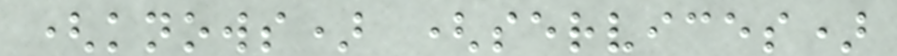(knows) (services)
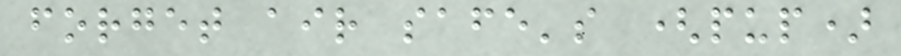forget air safe's (pup)
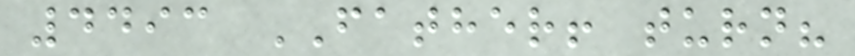4493 FATHER! turn?
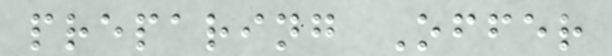preparing Offer
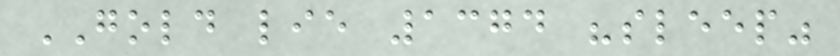GOLD lie 1374 "sleep"
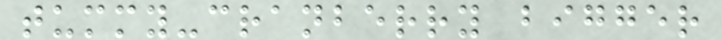tummy-cranberry bigger
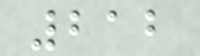212
